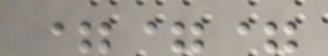===
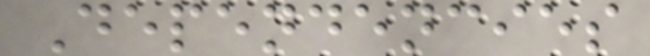Dependencies
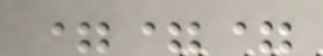===
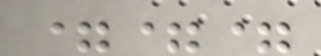===
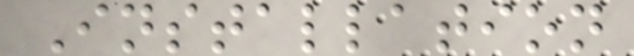Installation
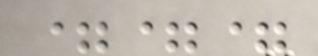===
